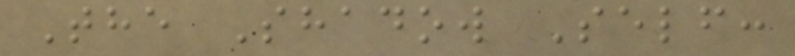The Shadow Self:
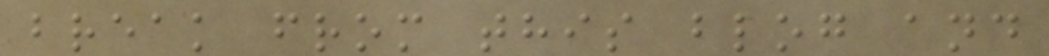break from this blog and
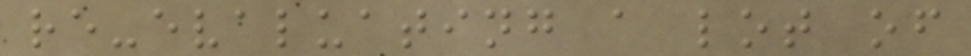re-evaluating a lot of
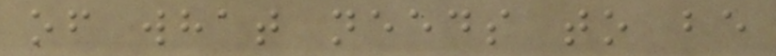of what needs to be
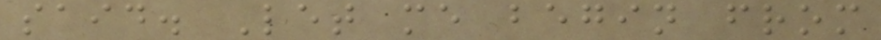said. Let me begin from
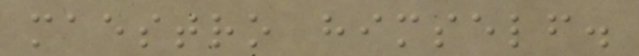maestro himself.
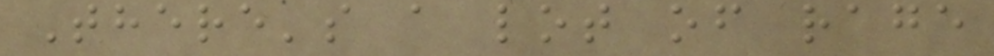There's a lot of rage
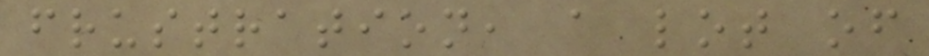frustration, a lot of
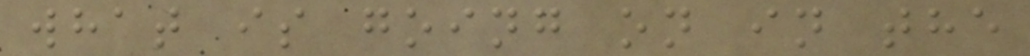what is going on in the
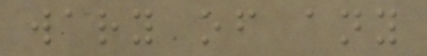wary of any
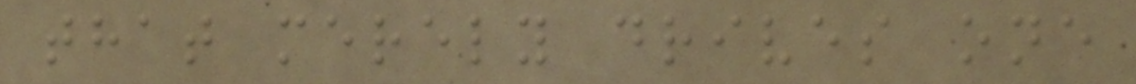that merely drives one
